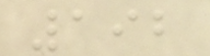192
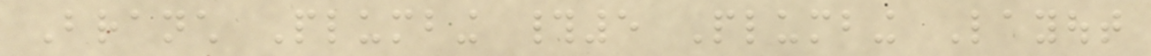Branch Plumbing #5 Plumbing Layout
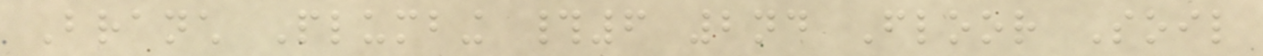Branch Plumbing #6 2nd Floor Soil
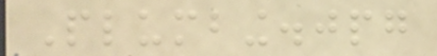Plumbing.jpg
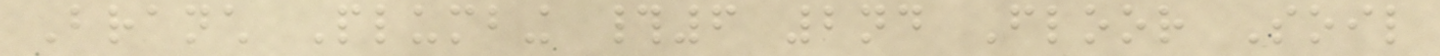Branch Plumbing #6 2nd Floor Soil
